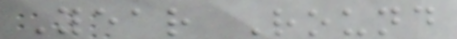Year Round
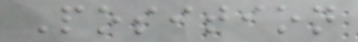Position
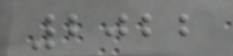2022
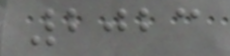2023
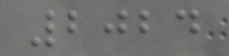2024
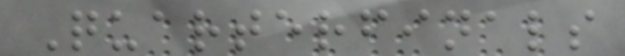Quarterfinals
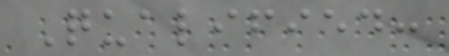Qualified:
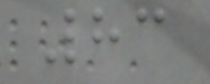83
